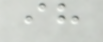ih
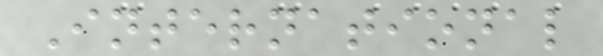International
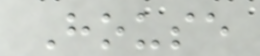House
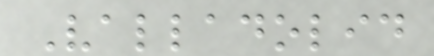Valladolid
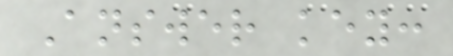Answer key:
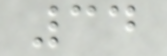34
